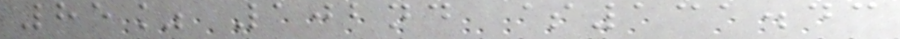85% 102nd $131.43
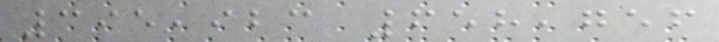395,923 658,756
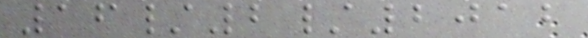16/2/2012
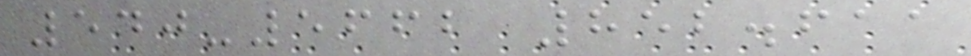540-5662 852.611
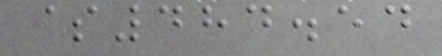$484.54
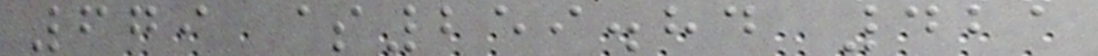679 $259.84 421
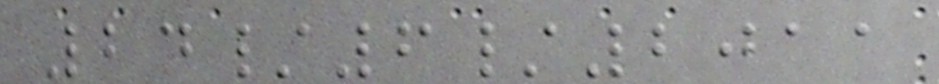24/6/2011
